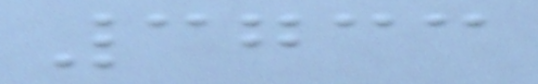3733
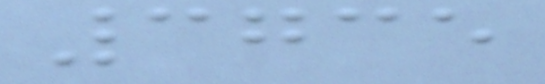3735
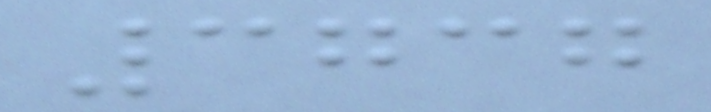3737
